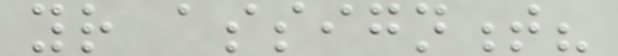your assignment?
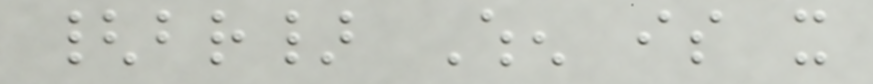{br} When is it
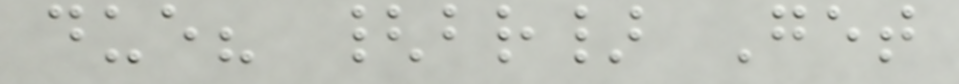due? {br} Get
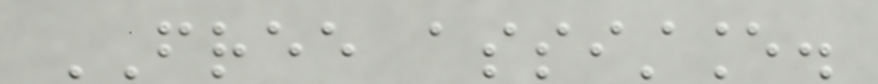FREE assistance.
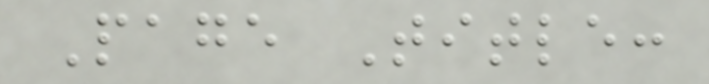Page Title:
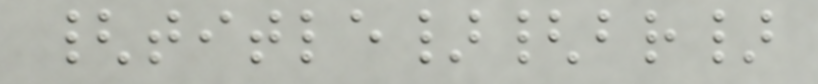{title}{br}
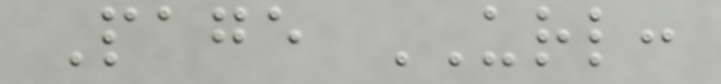Page URL:
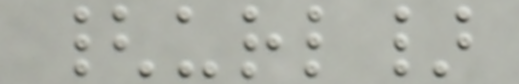{url}
